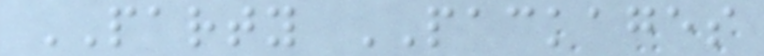PARTY PACKAGES
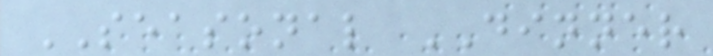SEASONAL DINNER
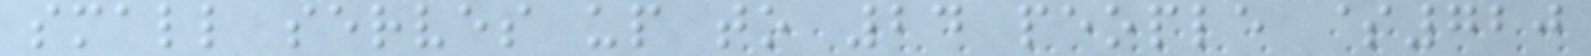small serves up to 24 people $720
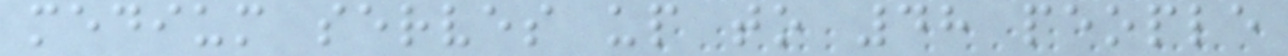medium serves up to 48 people
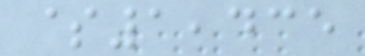$1,435
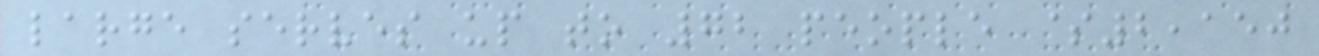large serves up to 72 people $2,150
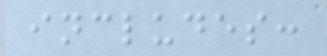includes:
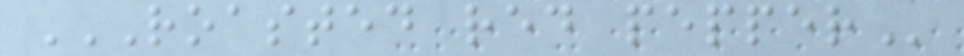ROASTED RED PEPPER
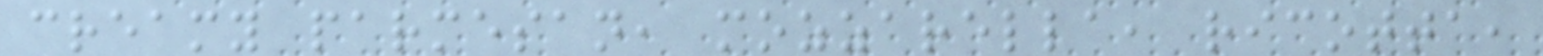creamy parmesan, mozzarella, ricotta,
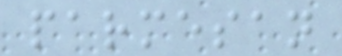parmesan
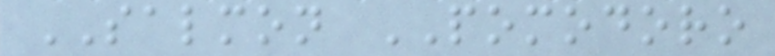SALMON POMODORO
